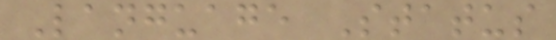Language Status
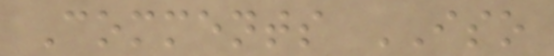Comments ISO
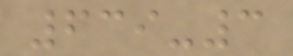639-3
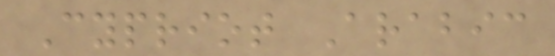Cypriot Arabic
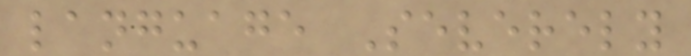language Severely
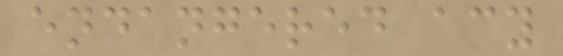endangered acy
